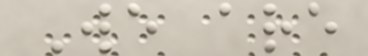We are
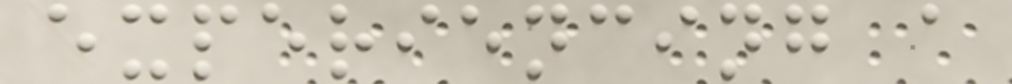experiencing a
